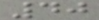40
